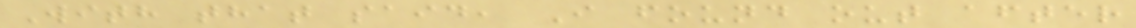With that said, I found out after
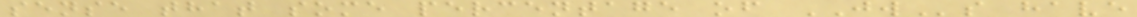sense that some percentage of JWs have
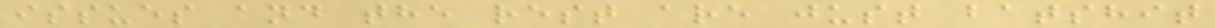issues and the rest are just batshit
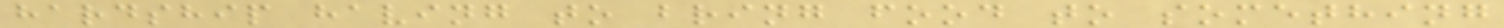hardship having to bring food to something
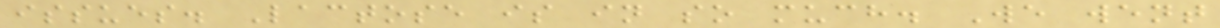issues. Lactose is in so much. We went
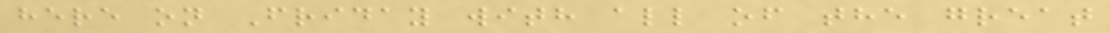here on Friday with all of the great
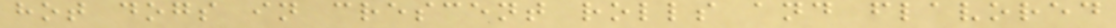hot dogs in crescent rolls and flavored
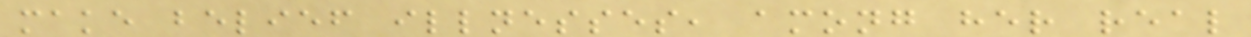make belief illnesses, among her real
